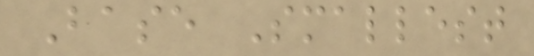Base Smallest
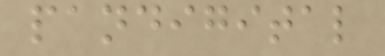pandigital
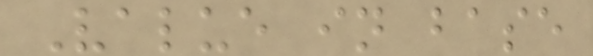Value in base
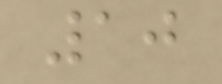10
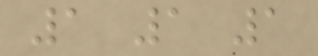1 1 1
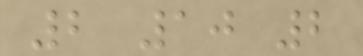2 10 2
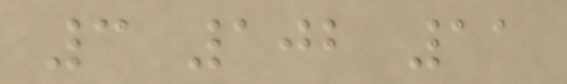3 102 11
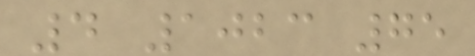4 1023 75
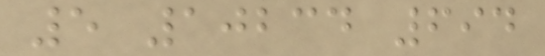5 10234 694
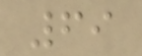69
